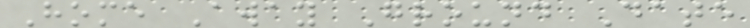Home Away Ground Date
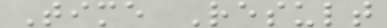Time Result
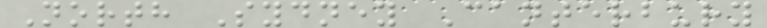North Sydney Canterbury
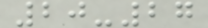20-27
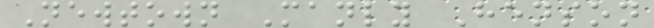Newtown Manly Henson
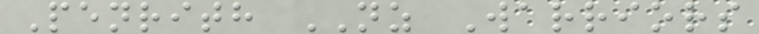Penrith NZ Warriors
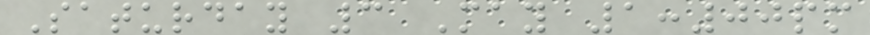Saturday 3 May 1:00pm
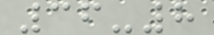36-8
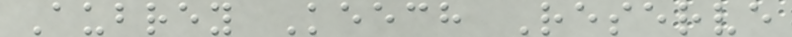Aubrey Keech Reserve
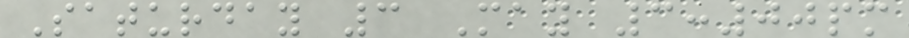Saturday 3 May 3:00pm
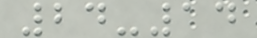24-14
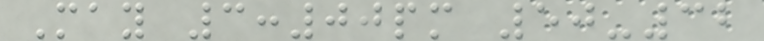May 3:00pm 50-32
